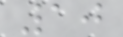10
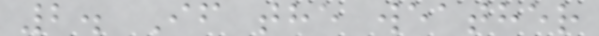2. If the weather
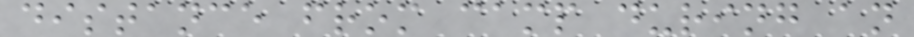distance from camp during an
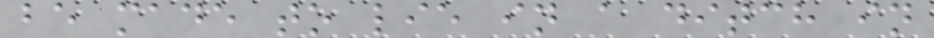be made to lie in a ditch in
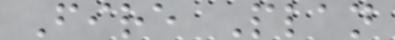Fire Plan
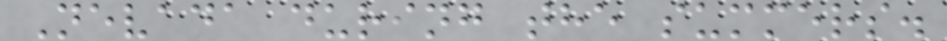Nevada during the summers.
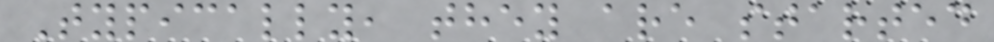Typically, they are started
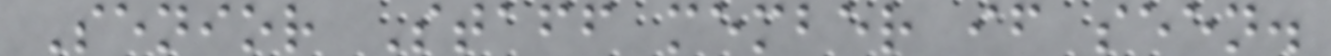Senior Staff member if seen.
